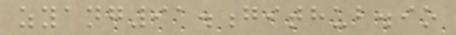zyang91.github.io
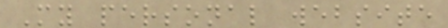My personal website
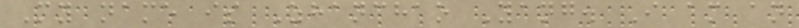My name is Zhanchao Yang. I am an
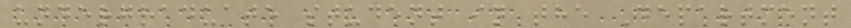undergraduate student in the Department
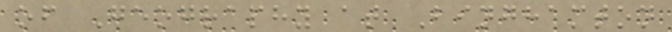of Geography at Binghamton
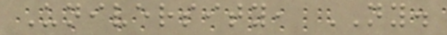University, NY.
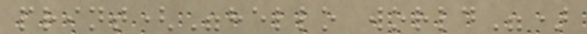print("hello world")
